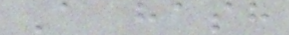A hash
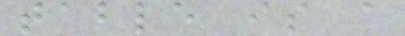table is a
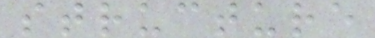structure
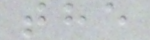the
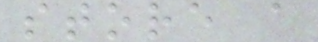store a
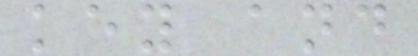key and
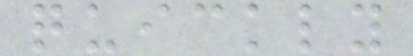quickly
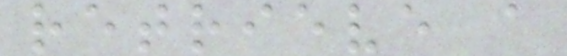retrieve a
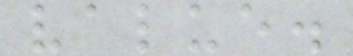value.
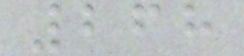268
